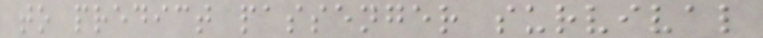to predict passenger survival
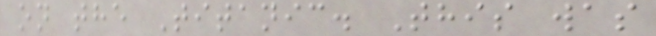on the Titanic. This was
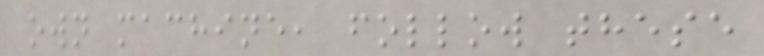own machine, follow these
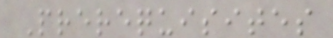Prerequisites
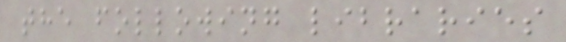the following libraries
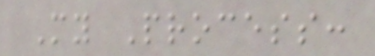My Process:
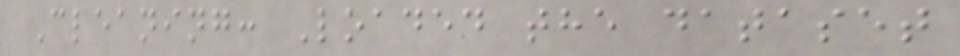Cleaning: Loaded the dataset
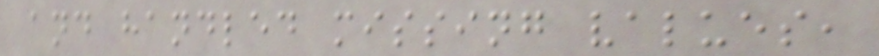and handled missing values,
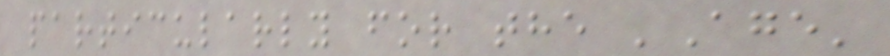particularly for the 'Age'
